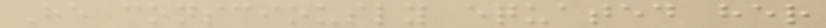He consciously equated her
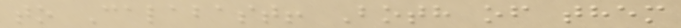to Calabast! Both of them
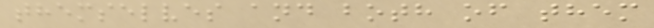themselves and both of them
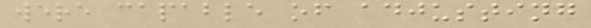were capable of adjusting
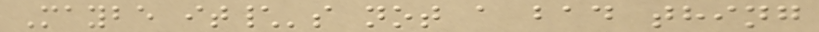Maybe it\'s not a bad thing
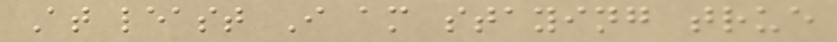At least I am staying true
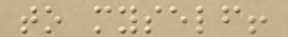to myself!
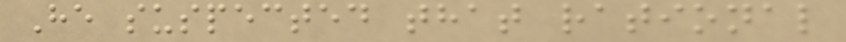He suspected that rational
